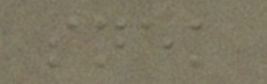snek
